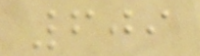609
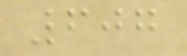607
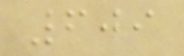609
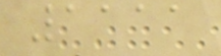1111
